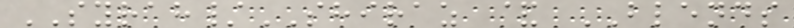SYRAH/SHIRAZ & BLENDS
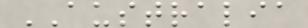AUSTRALIA
